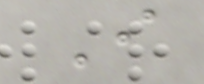I
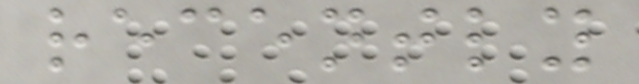recently
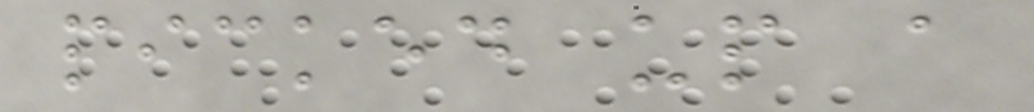picked up a
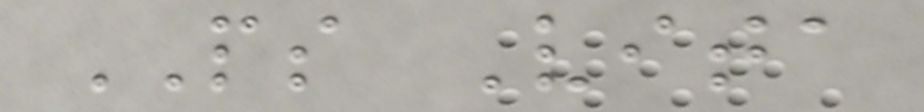PS Vita
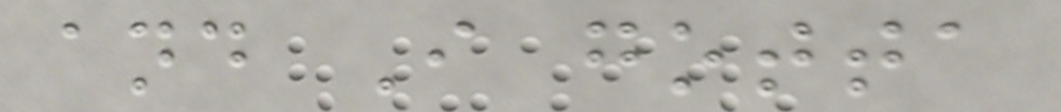and I gotta
